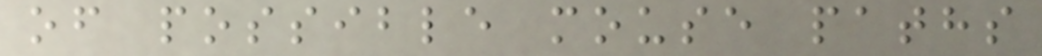of possible mouse paths
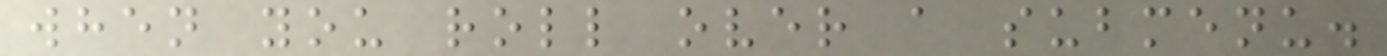when you roll over a submenu.
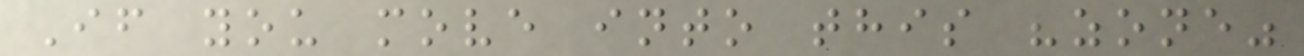If you move into this "zone"
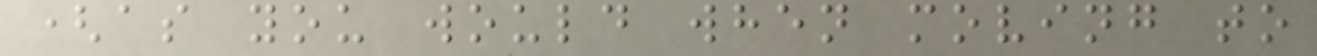(as you would when moving to
